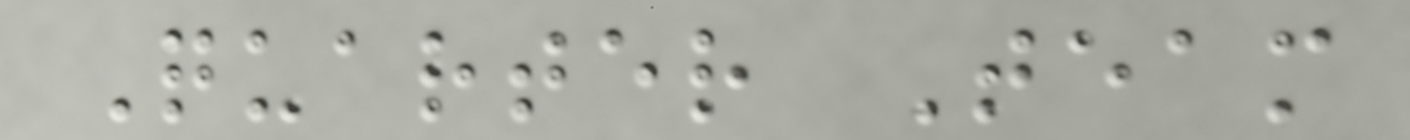Quarter Team
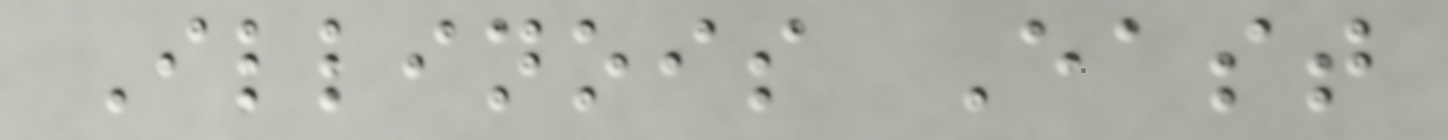Illinois East
